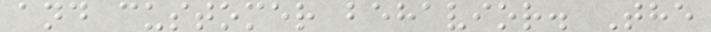and customer behavior. The
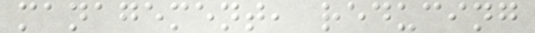management, reducing
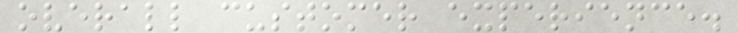overall customer experience.
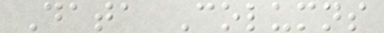Data Columns
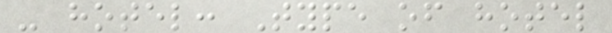- hotel: Type of hotel
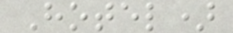Hotel)
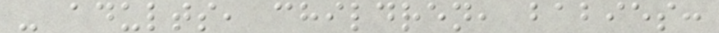- adults, children, babies:
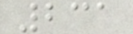231
